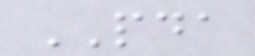PDA
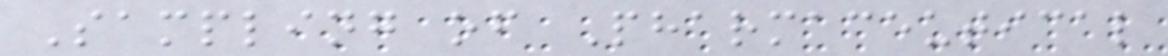Sampling of Pharmaceutical
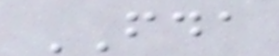FDA
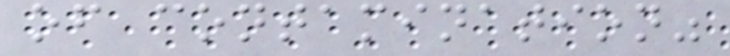of contamination"
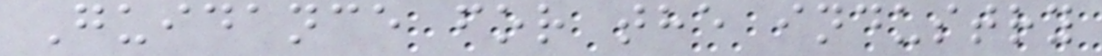Guidance for the industry
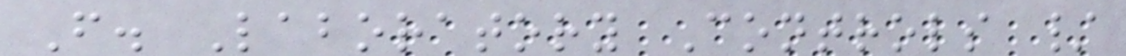F. Laboratory Controls /
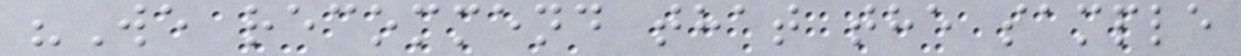"We recommend that the sample
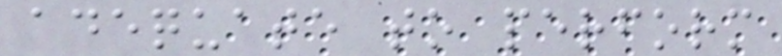adequate to perform
